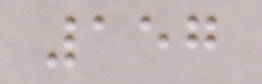157
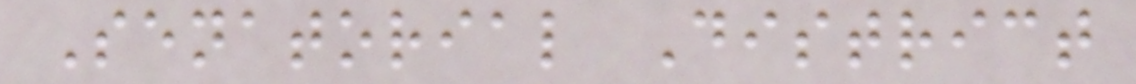Senatorial District
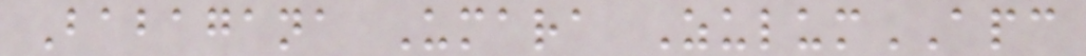Babagana Umara ZulumAPC
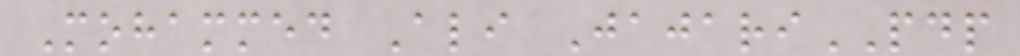Mohammed Ali JajariPDP
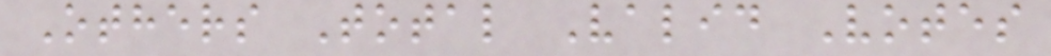Others Total Valid Votes
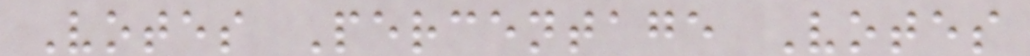Votes Percentage Votes
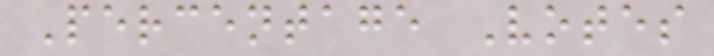Percentage Votes
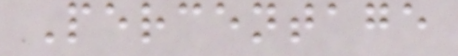Percentage
